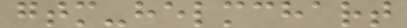gtm-helmchart
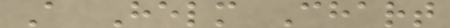A Helm Chart
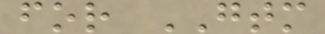for GTM
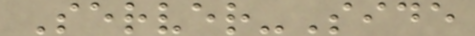Server-Side
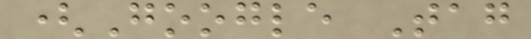(Google Tag
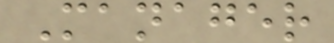Manager
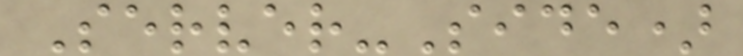Server-Side)
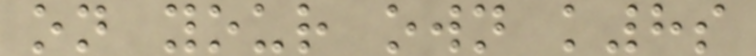on your own k8s
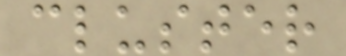cluster
